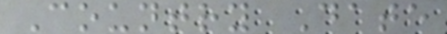Country Date
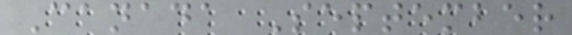Canada September
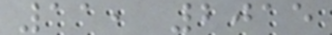11, 2015
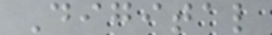Digital
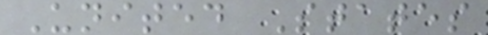United States
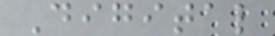Digital
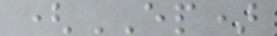(EP)
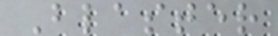Blaster
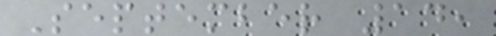September 14,
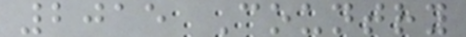2015 Country
